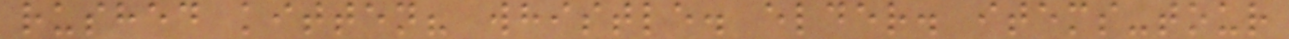rushed kitten? whistle. elder. items-tour
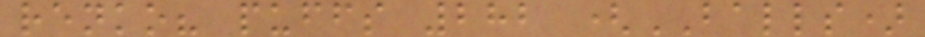renko? puffs 282 (BALLS)
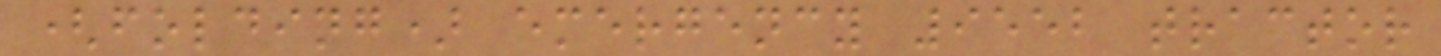(folding) emergency 9552 tractor
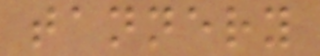tannery
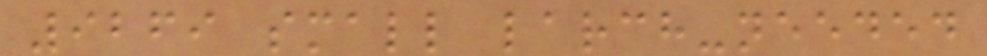9269 small larch-needed
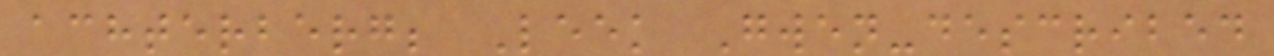achterberg; Leek Gwen-described
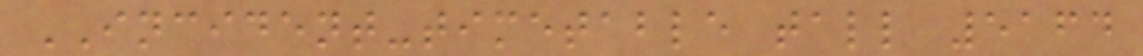INCIDENT-timetable tall 5164
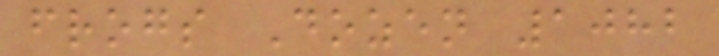frogs Dozen 1082
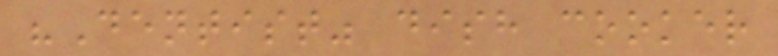"Dentist" dish cooker
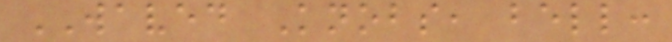WAVED Knobs, bell:
